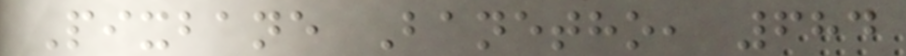Pixbane Banetho, 684
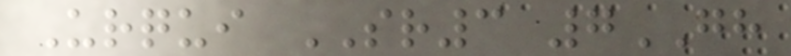Urqui SR3 7GH
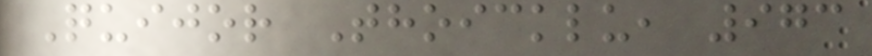Quijor Thoicklu, 973
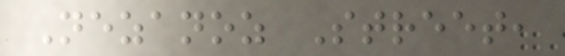Nezanoz Street,
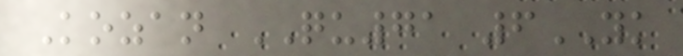Kozan QU71 6YK
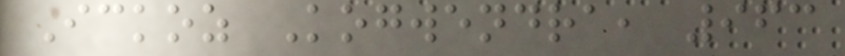Ickoz Kogwendra, 963
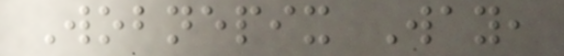Wobnepix Way,
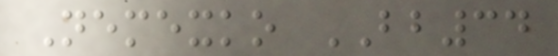Nemexko BB34
